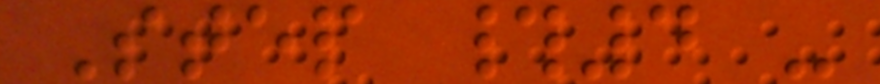Step #4 -
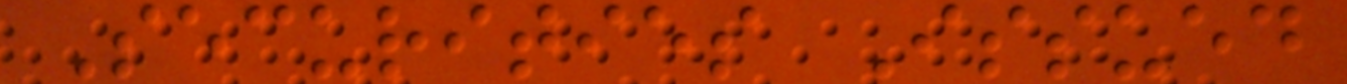Securities Issued
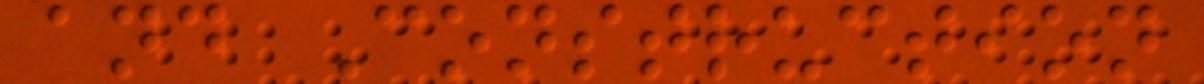and Construction
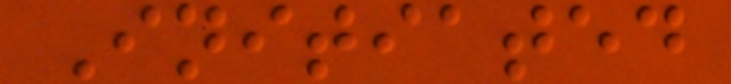Initiated
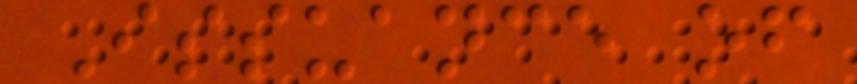Issuance of
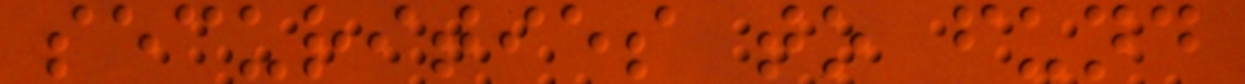securities to fund
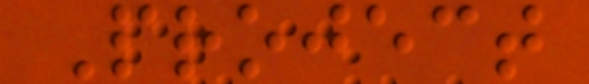Project
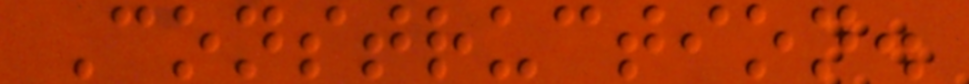Construction.
